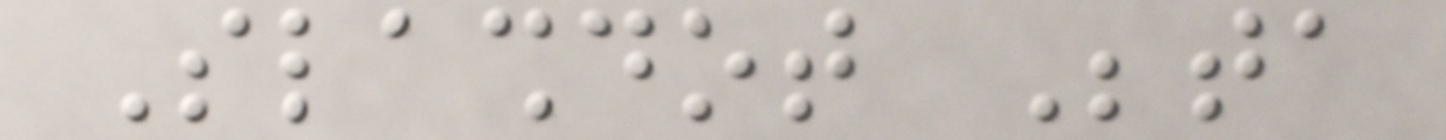Slashdot Beta
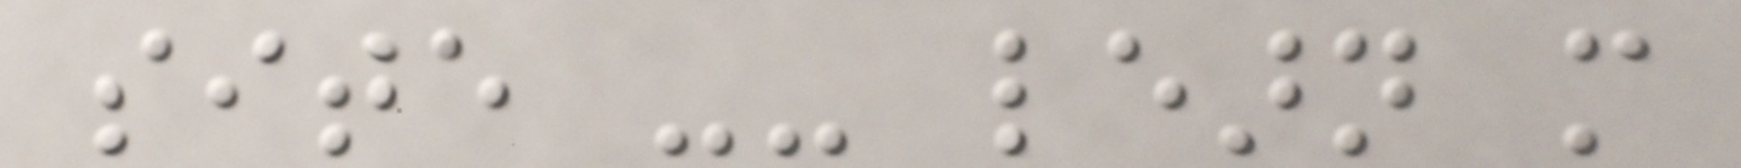site -- learn more
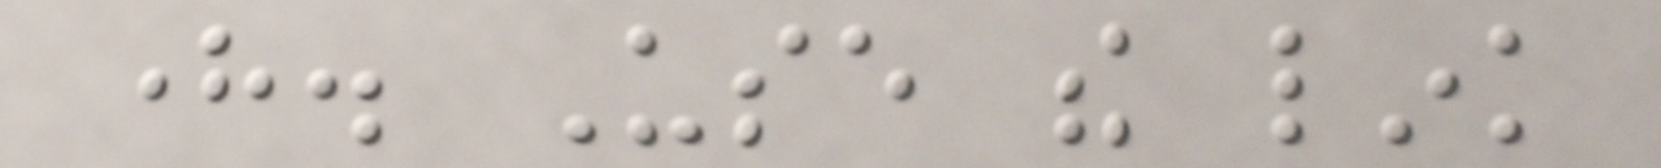here. Use the link
